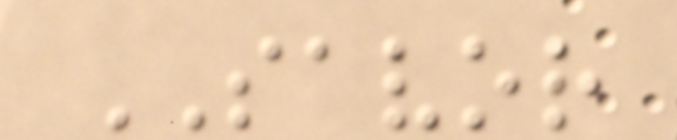SAVOR
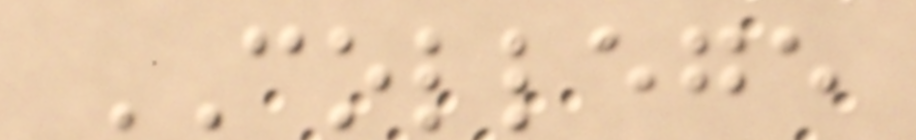COLLEGE
